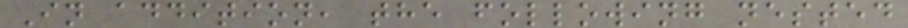In addition, the following nested
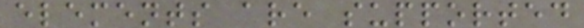elements are supported
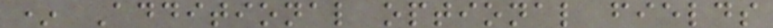* Additional optional fields
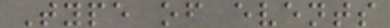Type of events
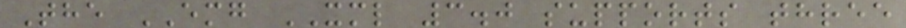The EMG XML 3.0 supports three
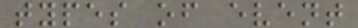types of event
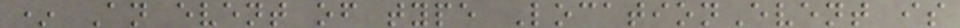* An event of type LocationEvent is
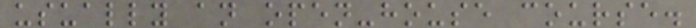usually an open-house course.
